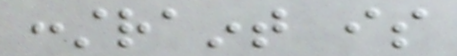constraint is
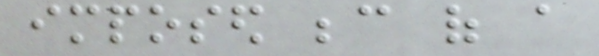imposed because of a
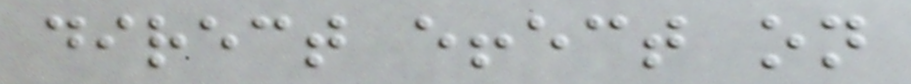direct effect on
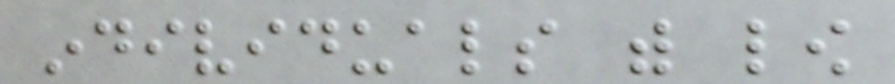individuals with low
